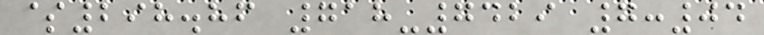$298.86 718-7429 7:04
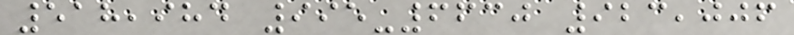518,984 995-6630 923,006
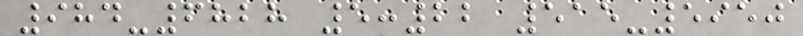984-6828 5:22 515-5950
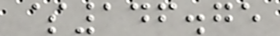$146.75
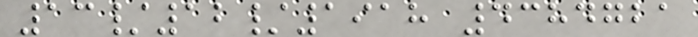13/12/1918 4384721
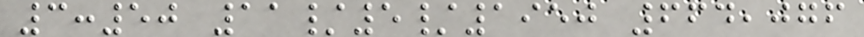3:50 11/5/1950 664,076
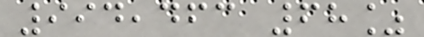994,463 68%
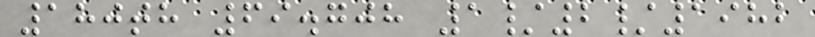180th 69.708 1/2/1982
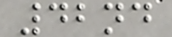42nd
